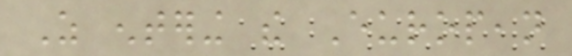As entering the European
